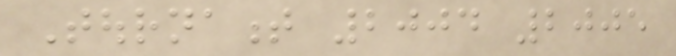Tournament 2004 2005
